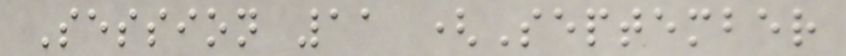Session 11 (September
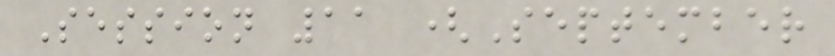Session 11 (September
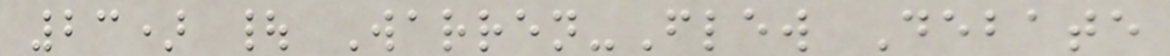23) | Warren-Flew Debate
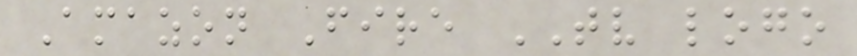Amazon Fire TV logo
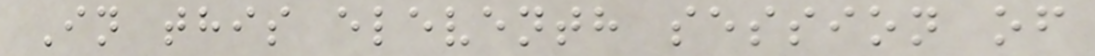In this eleventh session of
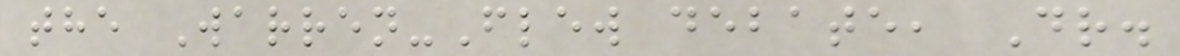the Warren-Flew debate, Dr.
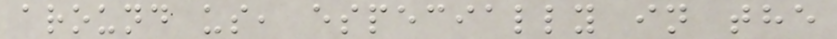around us, especially in the
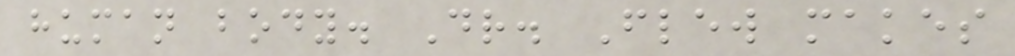human body. Dr. Flew makes
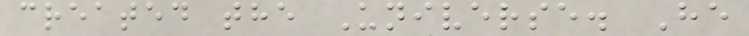created the Universe. He
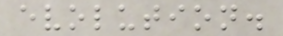evolution.
